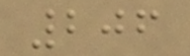206
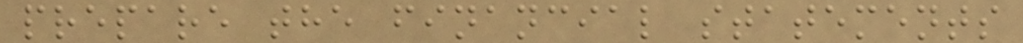prepare the financial statements
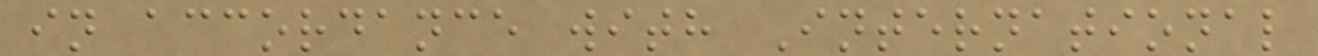in accordance with International
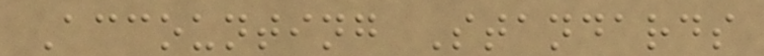Accounting Standards
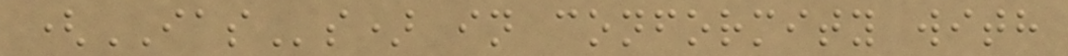(IASs) in conformity with
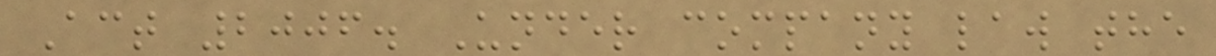Act 2006. Under company law the
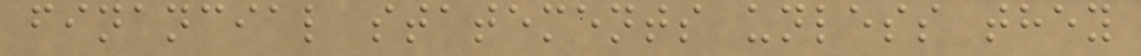financial statements unless they
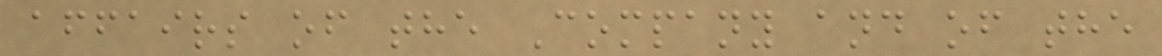affairs of the Company and of the
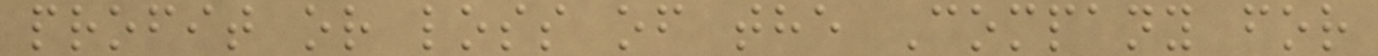profit or loss of the Company for
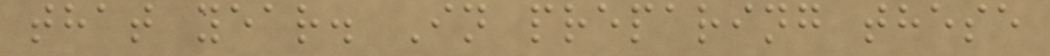that year. In preparing these
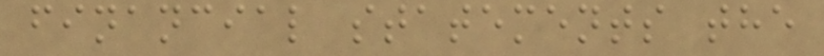financial statements the
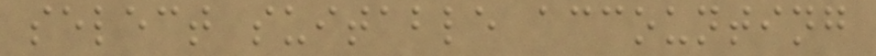select suitable accounting
